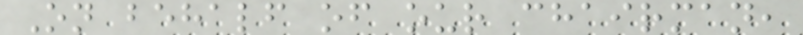On behalf of our chairman,
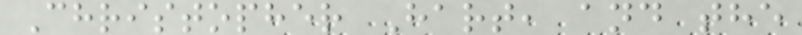Christopher Hart, and the
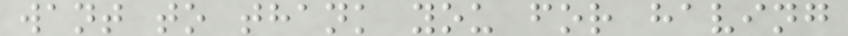want to thank you for having
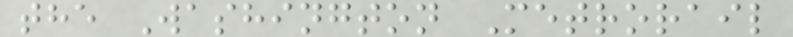the Washington Metrorail
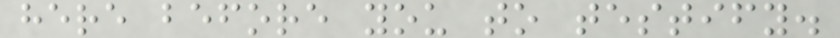here before you to testify.
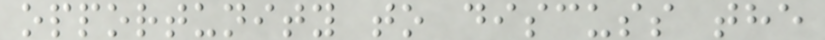opportunity to discuss the
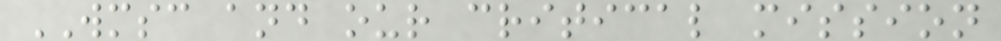WMSC and our critical mission
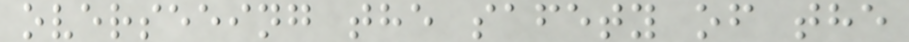overseeing the safety of the
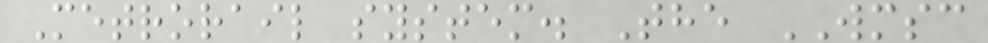Metrorail system. The WMSC
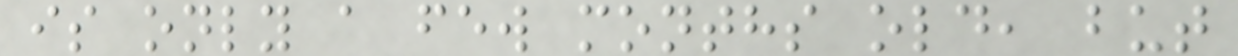is only a few months old, but
